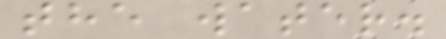the water.
